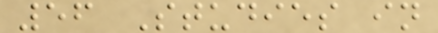56 Studies in
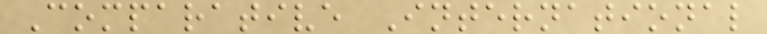Comparative International
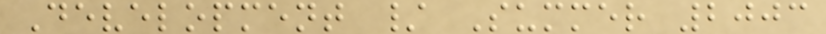Development / Summer 2003
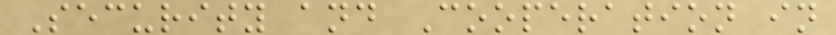Security and Cooperation in
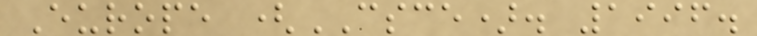Europe (CSCE). 1996.
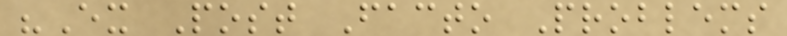"Ex Post Facto Problems
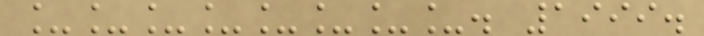________. 1999.
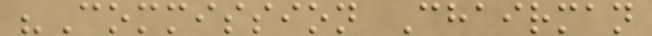"Commission Chairman
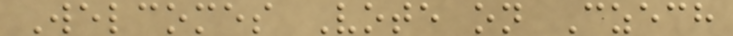Welcomes Vote on Czech
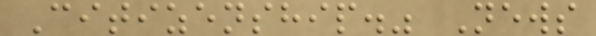Citizenship." News
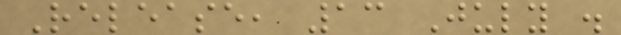Release, 13 July .
